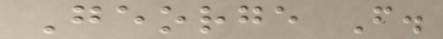George F.
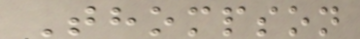Thompson
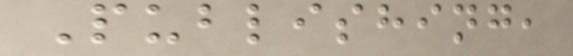Publishing,
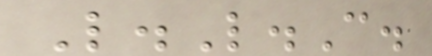L.L.C.
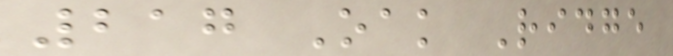217 Oak Ridge
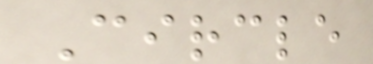Circle
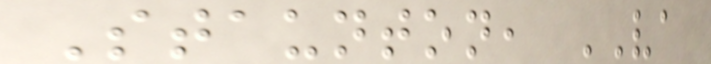Staunton, VA
